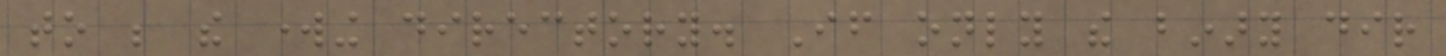to be the working directory. If only the binary dir
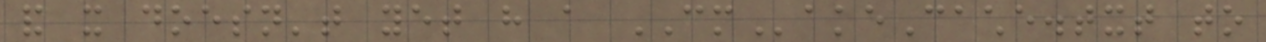and it doesn't yet have a CMakeCache.txt to
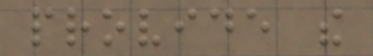provide the
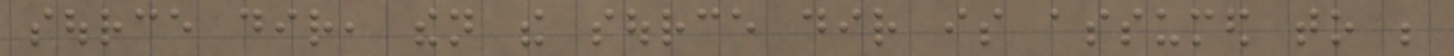source dir, then the source dir is assumed to be
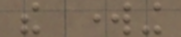the working
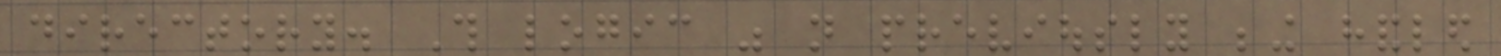directory. This logic was not previously being handled
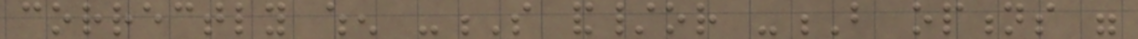correctly when -S and/or -B options were
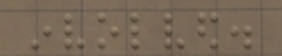involved.
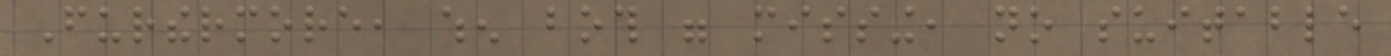Furthermore, when both were missing, no suitable
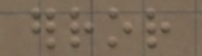error
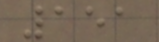151
